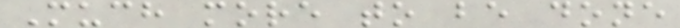Much more to be done
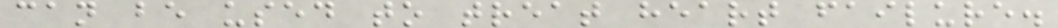can be used to treat heart failure.
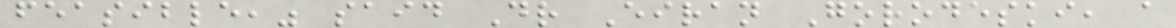feasible," said Dr Eiran Gorodeski, a
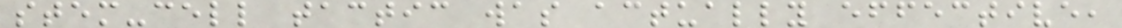stem-cell tactic was actually effective,
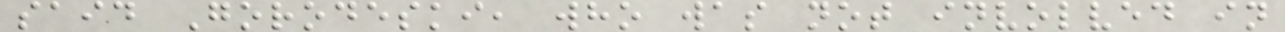said Gorodeski, who was not involved in
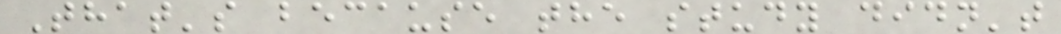That's because the study didn't
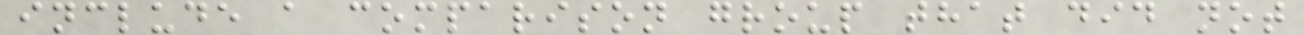include a comparison group that did not
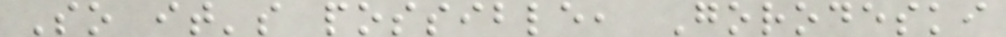So it's possible, Gorodeski
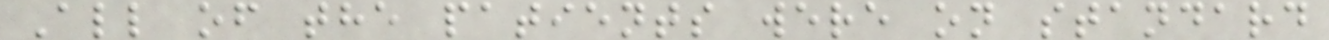All of the patients were on standard
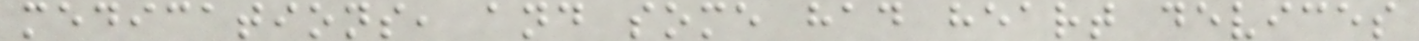medications, and some had heart devices
